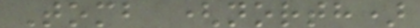Tomb (north)
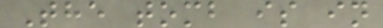The tomb is in
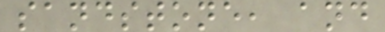sandstone, and
